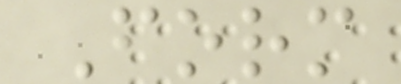Form
